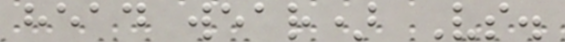head wear) Vs.
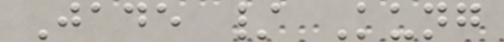Jade / Kung
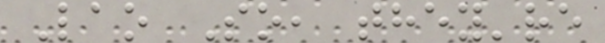Lao So, they're
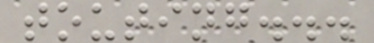touting...
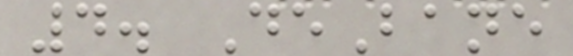4. DeBane
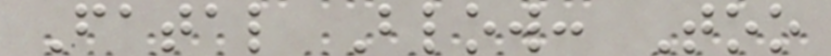Fatal Blow: Too
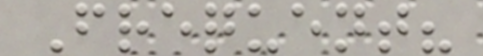Frequent?
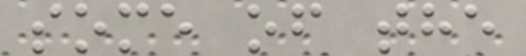some of the
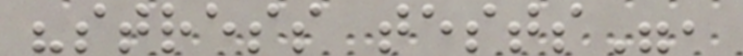"stress tests",
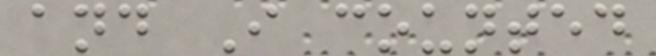and I counted
